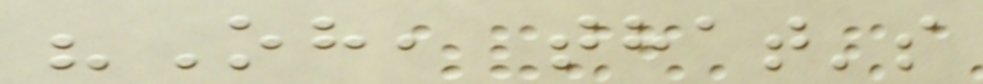"Oh, that's
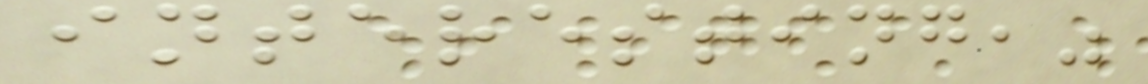interesting,"
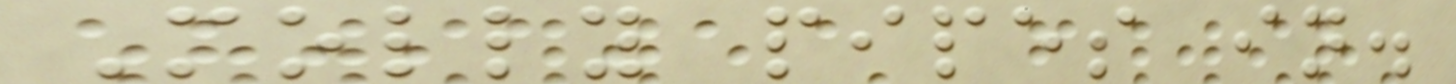Molly pipes in.
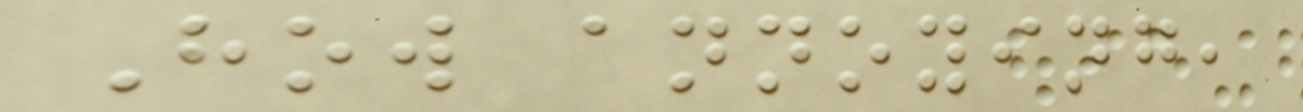How annoying,
